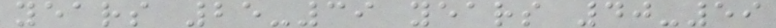years 25-39 years 40-59
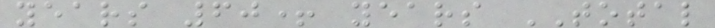years 60+ years TOTAL
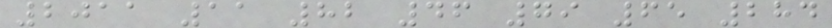2011 11 82 46 79 65 284
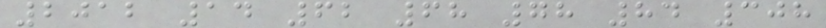2012 14 62 68 78 84 308
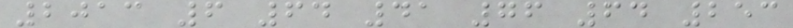2013 6 64 41 76 64 253
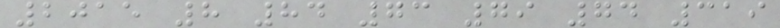2015 8 84 73 79 74 319
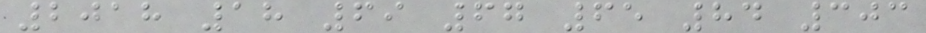2018 18 69 67 65 84 303
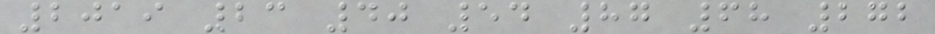2019 23 40 54 87 68 272
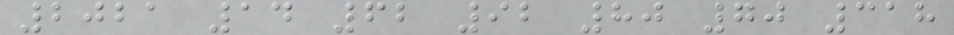2021 14 62 92 80 70 318
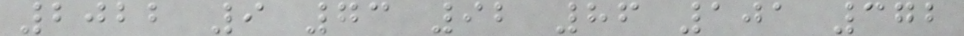2022 9 73 92 86 101 372
